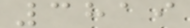3819
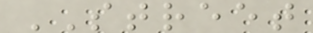STREET
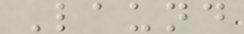Laund
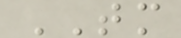TM
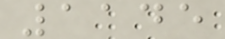1145
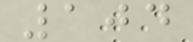104
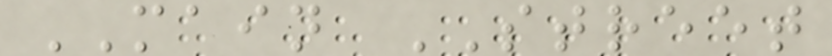MAIN STREET
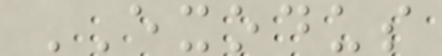EXODUS
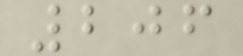206
